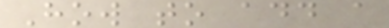How to add a
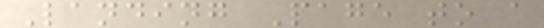Landing Page to a
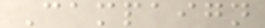Campaign
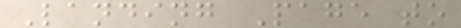Landing Page to
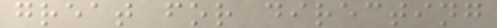great for directing
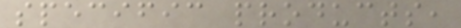specific products,
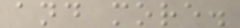and more.
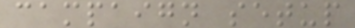campaign setup
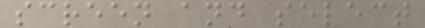screen and select
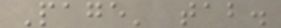Page' tab.
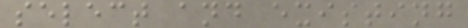select and existing
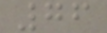76
